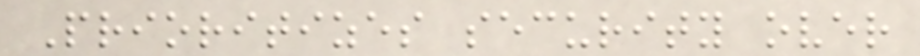Prioritizes security over
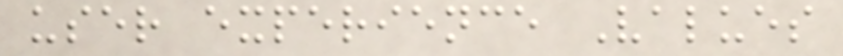user experience Values
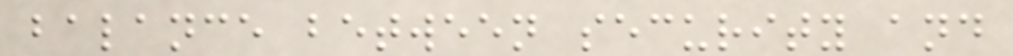balance between security and
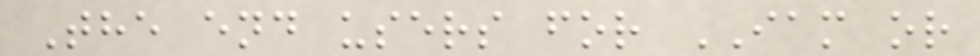The end users for IAM or
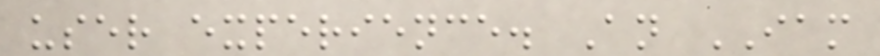user experience. An IAM
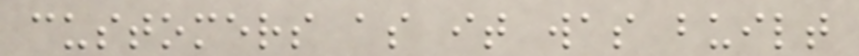customers as it was built
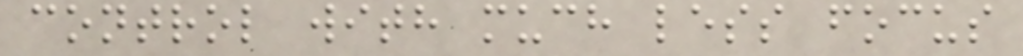control with much less focus
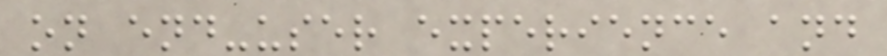on end-user experience and
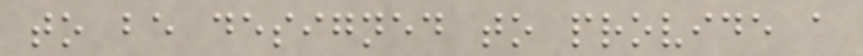to be designed to provide a
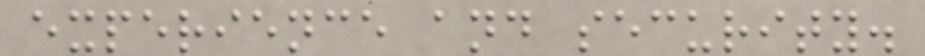experience and security.
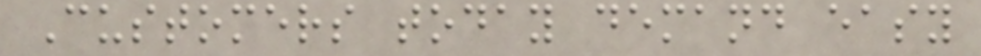Customers today demand easy
